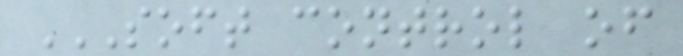SOFT CONTROL OF
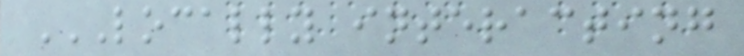LOCALLY INTERACTING
